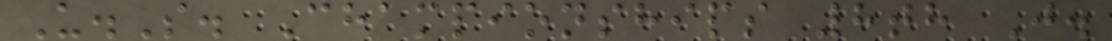U.S. Championships 8th J.
